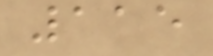115
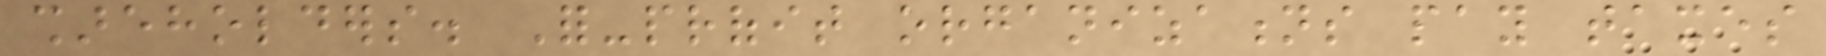shareholders. For-profit organizations pay taxes
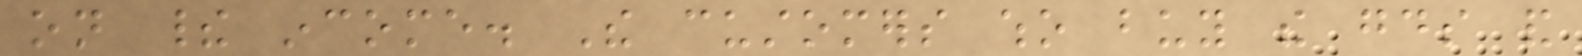on their income. The customers who buy the goods and
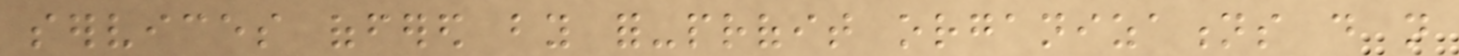services offered by for-profit organizations do not
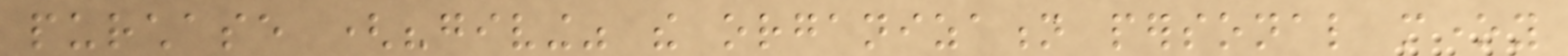purchase ("giving" the organization personal money
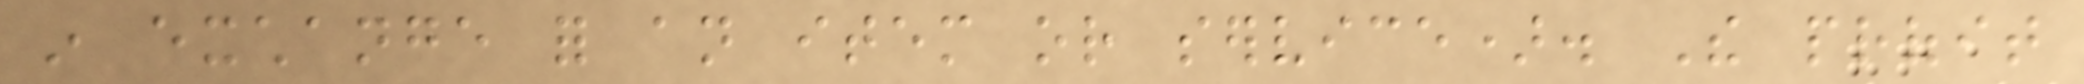in exchange for an item or service). The profit
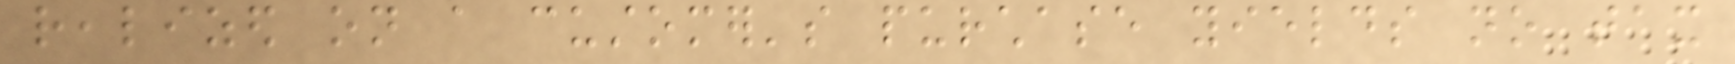realized on a customer's purchase yields no tax
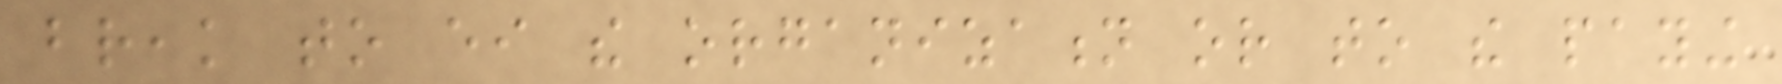break to either the organization or to the paying
